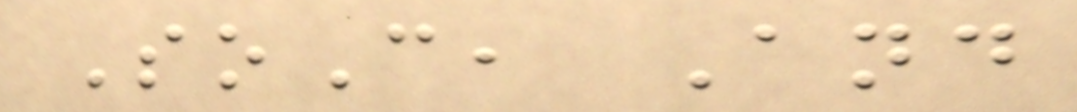SoC, And
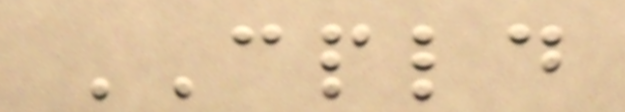CPLD
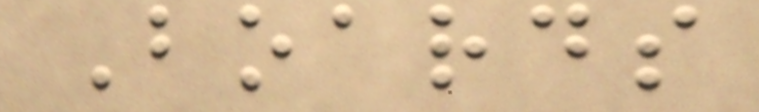Boards
